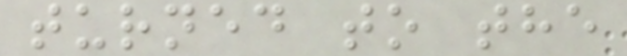turned to the
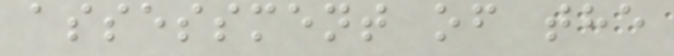assessment of the
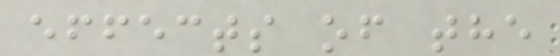effects of the
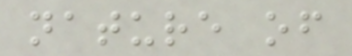nature of
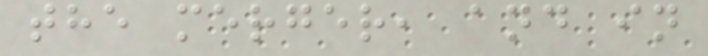the merger, and in
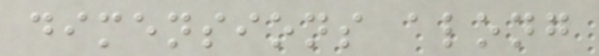dimensions along
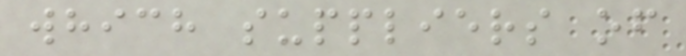which suppliers of
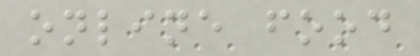online food
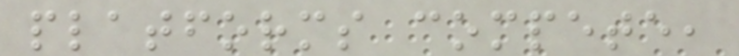platforms compete,
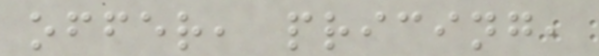offer, pricing,
